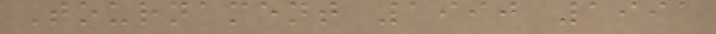Tournament 1990 1991
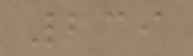239
